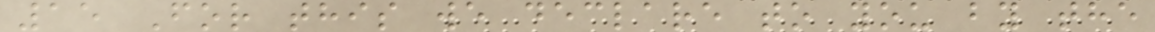15 For this we declare to you by the
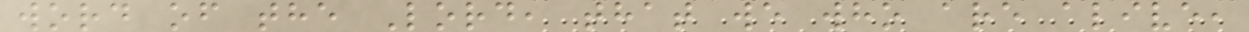word of the Lord, that we who are alive,
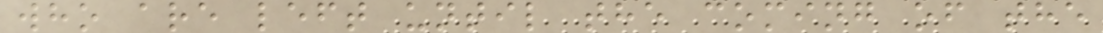who are left until the coming of the
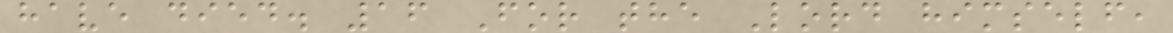have died. 16 For the Lord himself,
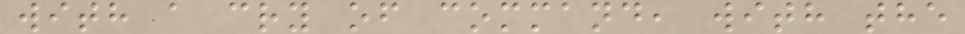with a cry of command, with the
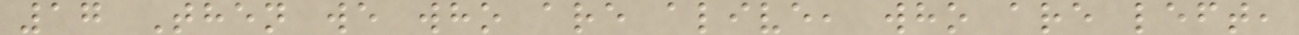17 Then we who are alive, who are left,
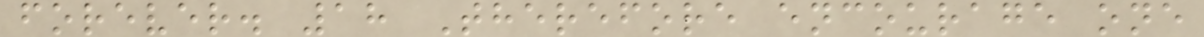forever. 18 Therefore encourage one
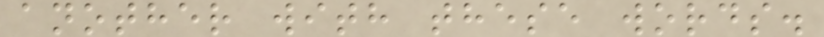another with these words.
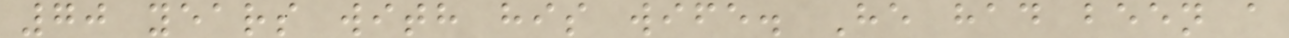70 years with his wife. He had been a
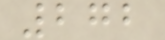272
